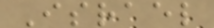Israel
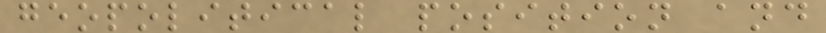geopolitical position and
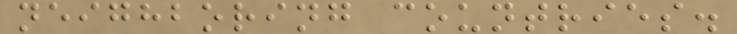neighboring countries.
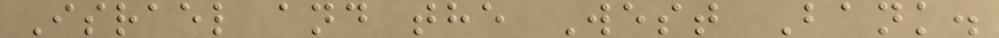Israel and the West Bank.
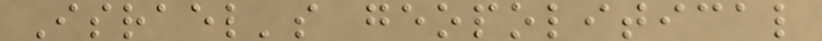Israel's geopolitical
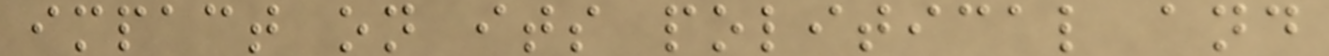impact on its political and
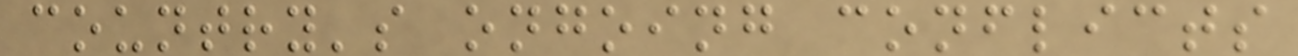country's ongoing conflicts
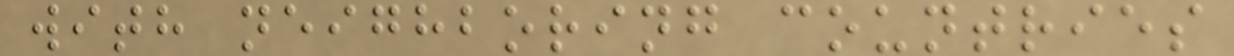with neighboring countries
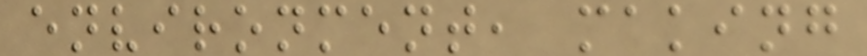environment, making
